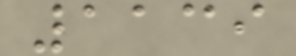1139
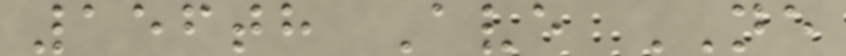156th Ave NE
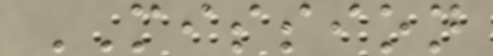MISSION
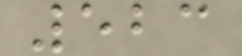523
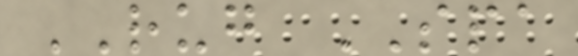RUG SPA
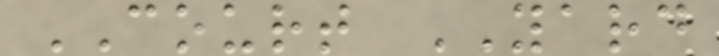COURT YARD
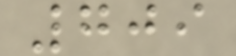709
